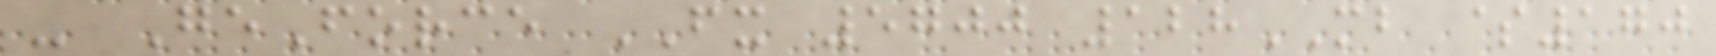- GeForce FX 5700 128MB $170
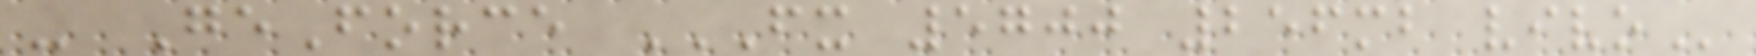- GeForce FX 5700 256MB VIVO
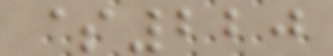$220
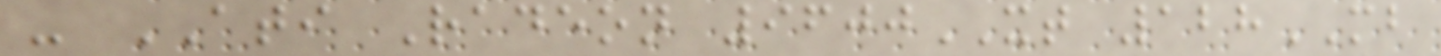- ATI Radeon 9600XT 128MB
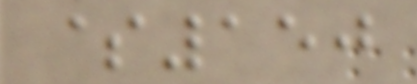$150
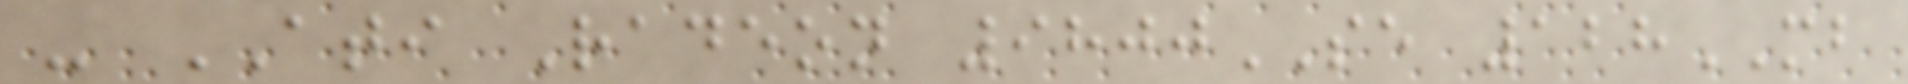- ATI Radeon 9800SE 128MB
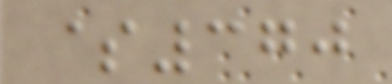$370
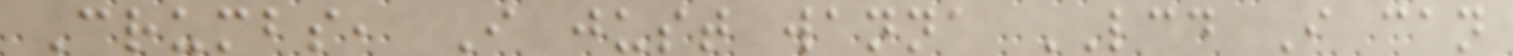Crumbs, I just wanna LCD I can
